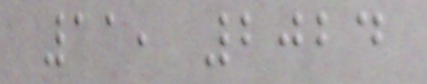11, 2024
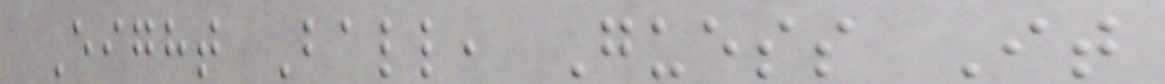Eight Ball, Guess It
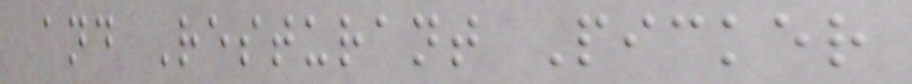and Resturant Picker
